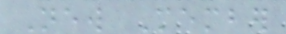New Member
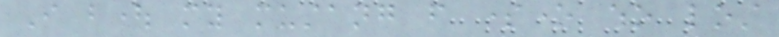I bought my mustang from someone who lost
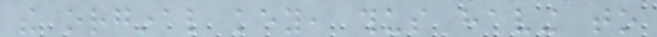the orginal key, thus having to
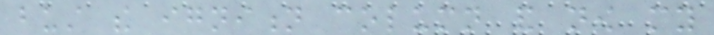bust the ignition column and now my
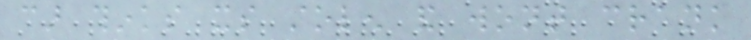car thinks its stolen and wont crank
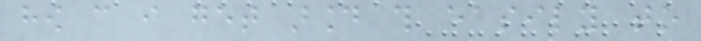how can i get around this easily to
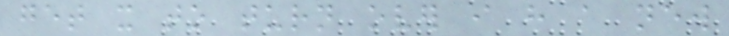get it to turn over i have a new
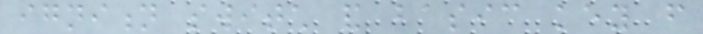ignition switch and basic key from
